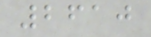2610
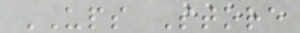UPS Store
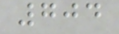704
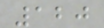120
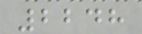2248
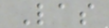Las
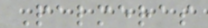Palmeras
